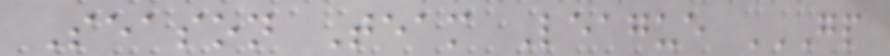Season Team League GP
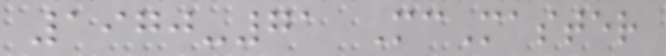1970-71 McMaster
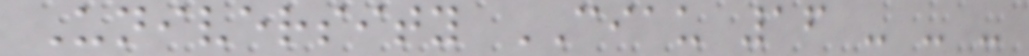University CIAU 16 - - -
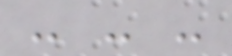- - -
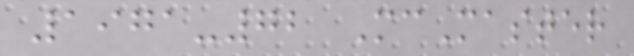1971-72 McMaster
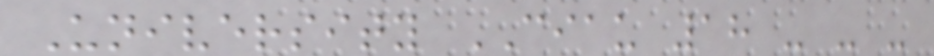University CIAU 18 - - -
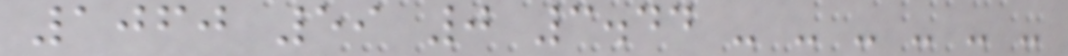1060 59 0 3.44 - - - - - -
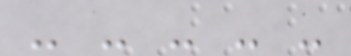- - - - -
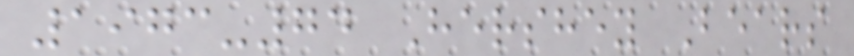1973-74 Hershey Bears
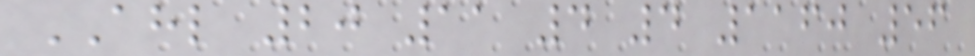AHL 20 11 4 4 1160 56
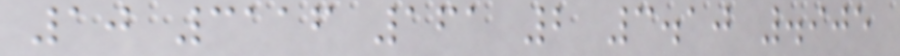10 3116 161 2 3.10 .905
